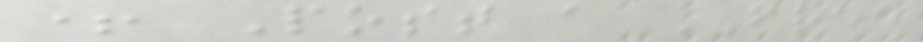+ Post a FREE
